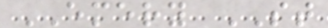EMERY ST
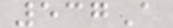537A
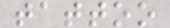tattoo
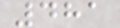481
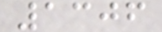1306
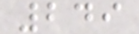249
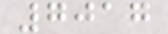7017
